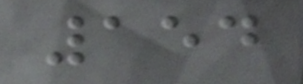154
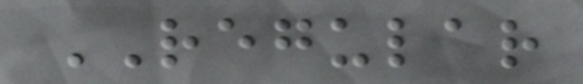REGULAR
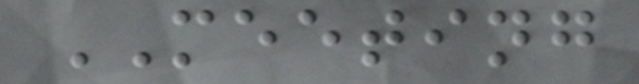MEETING
